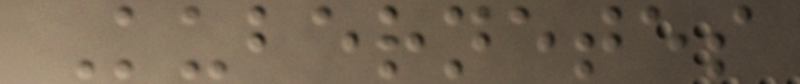Kubernetes
